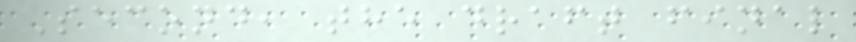Second, the draft final
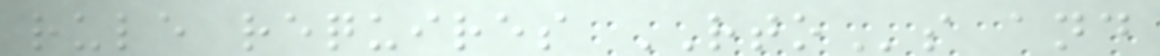rule requires RTOs and
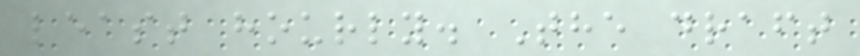least hourly. The draft
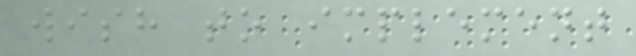wish to implement
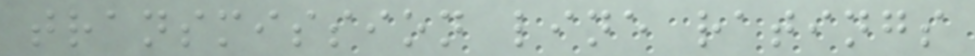transmission line ratings
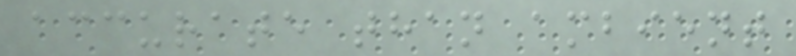accurate than ambient
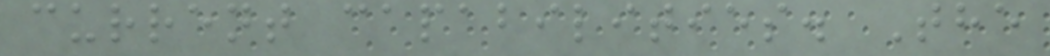current capabilities. The
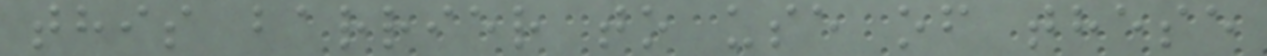this barrier to use of these
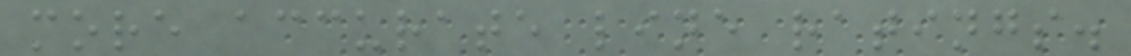more accurate line ratings.
